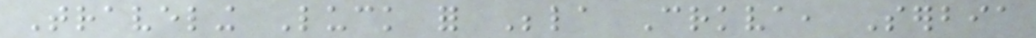Traveling Luck for Bela Crkva, Serbia
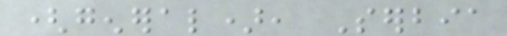(general), Serbia
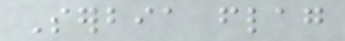Serbia flag
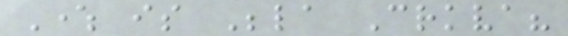Where is Bela Crkva?
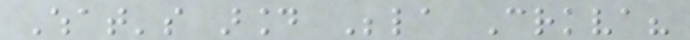What's around Bela Crkva?
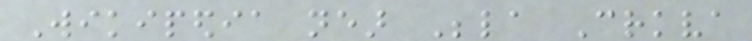Wikipedia near Bela Crkva
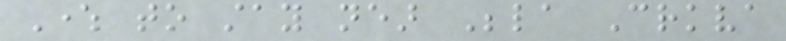Where to stay near Bela Crkva
